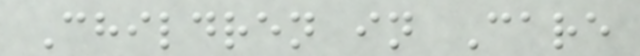Children in Care
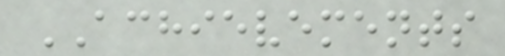ACHIEVEMENTS
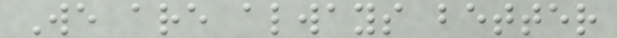We are always better
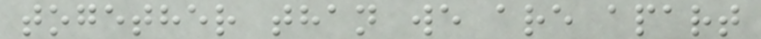together than we are apart
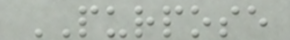PURPOSE
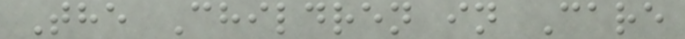The Children in Care
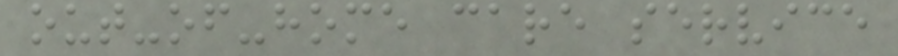out-of-home care service
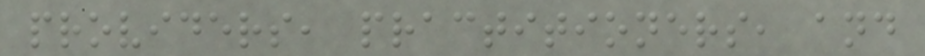providers, practitioners, and
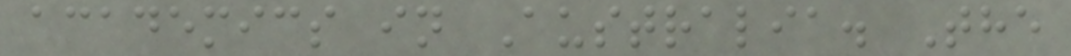academics in Australia. The
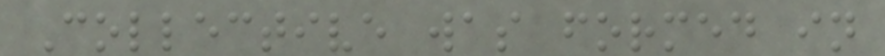Collective was formed in
